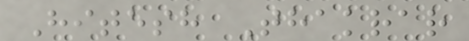Hitesh Thakrar
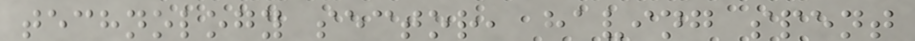technology sector, having spent
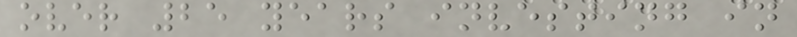over 25 years investing in
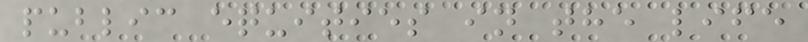public equities in the life
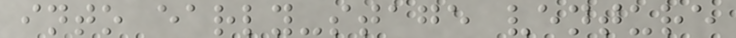into early-stage venture
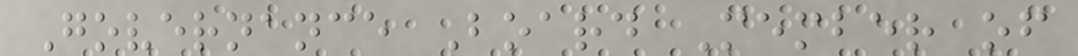Governance Board Member of
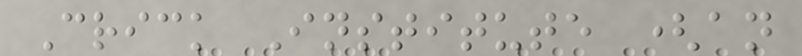Crick Institute (an
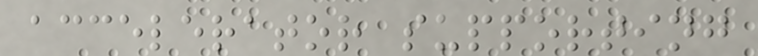accelerator supporting
